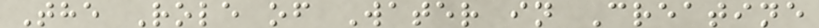The Role of Water in Creatine
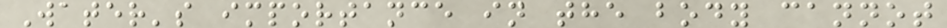Water's importance in the body cannot
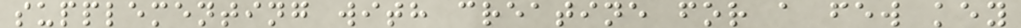supplementing with creatine for a few key
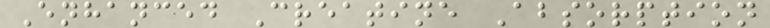Enhanced Creatine Absorption
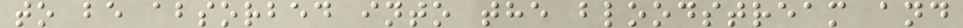to be absorbed into the bloodstream and
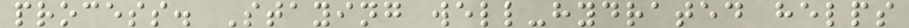process. Staying well-hydrated helps
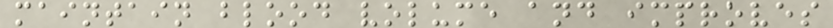maintain blood volume and improves
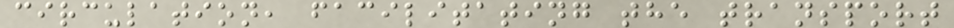circulation, facilitating the transport
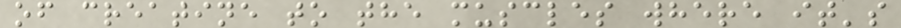of creatine to the muscles where it's
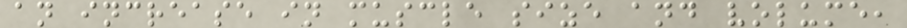an increase in muscle size and volume,
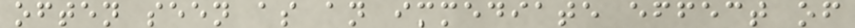often seen as an immediate effect of
